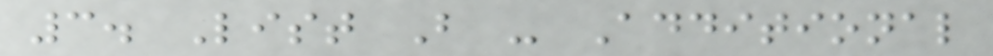3. List B - Additional
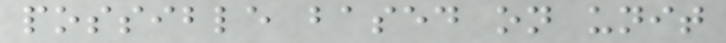possible based on unit
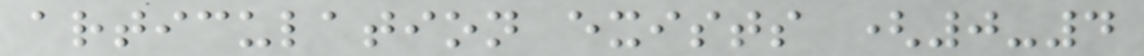articulation exists (0-4
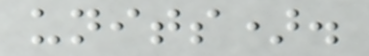units).
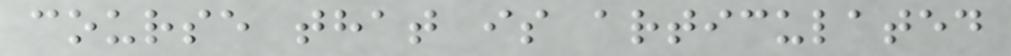course that is articulated
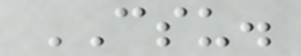CSU.
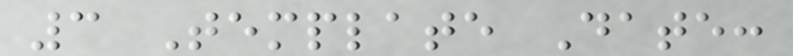3 Template Date:
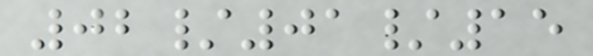02/01/15
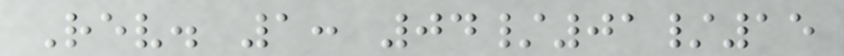Rev. 1: 04/01/15
